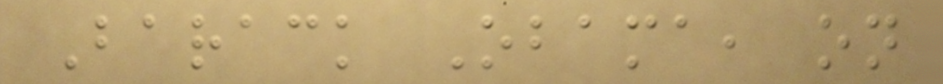Barack Obama, on
